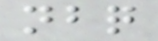nbq
